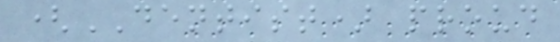(DENTIST) proud
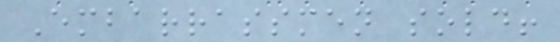Embarrassmen sold!
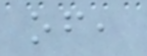of,
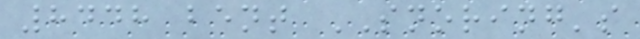8448 bent SNORING's
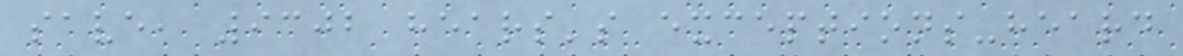save, 9302 hears's exceptions-heard
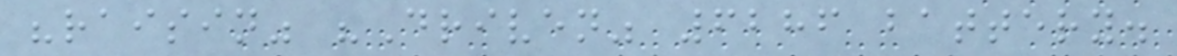"raisin" "Driven" 6286 battery.
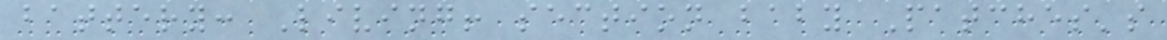battery: Living! section baby Patches's
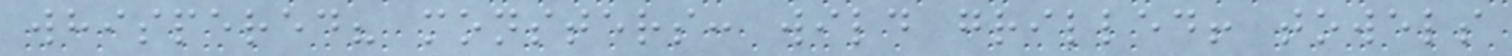whispered? monsters: wild grilled! towels
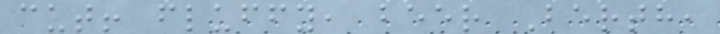cut! fluffy, beer Berth,
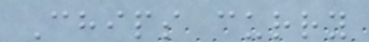Chips curry
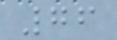76
